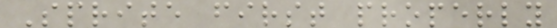Sprite first properly
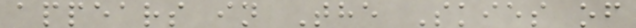appears in The Skies of
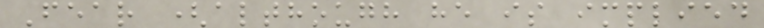Fear (although he is implied
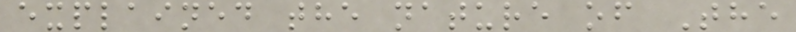explained the nature of The
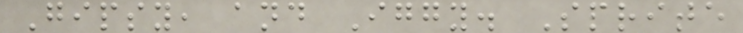Gipsy, and Iggy. Sprite
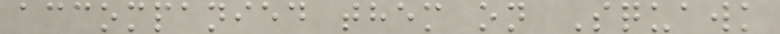accompanied them on Squawk
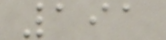191
